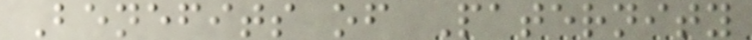Benefits of Paternity
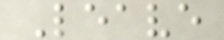Leave
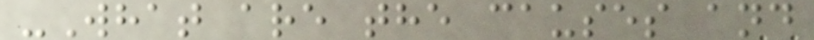-What are the causes and
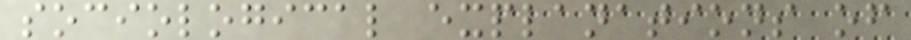sociological explanations of
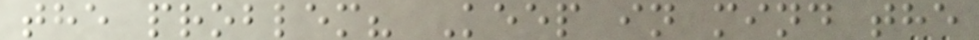the problem? Keep in mind the
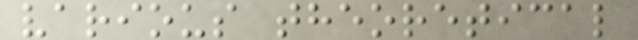various theoretical
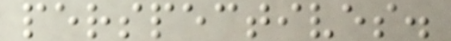perspectives.
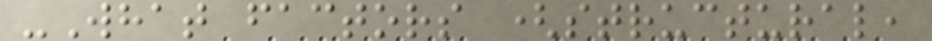-What factors (structural,
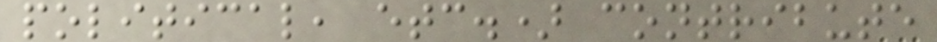political, etc.) contribute
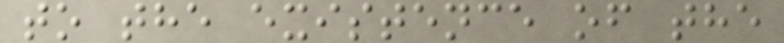to the existence of the
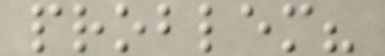problem?
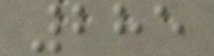285
